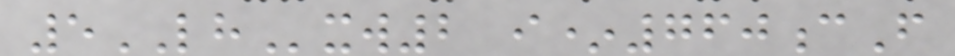5LHxw2 i*760cF
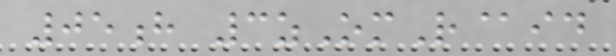05h 3zOmR@id
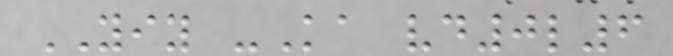YIY -Ka vd0l6
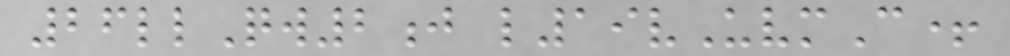26llQw2j l19vUvmC+
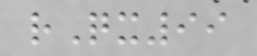rQx99
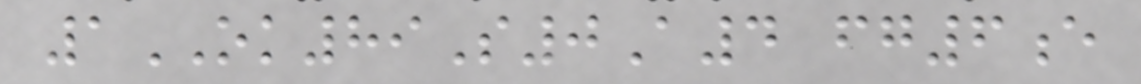1OK89S0A4 fg6e
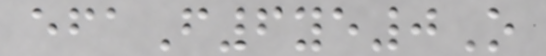efaF6ye0O
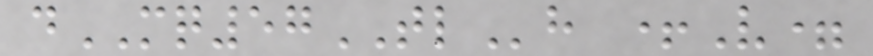dMQ57TLh +V=
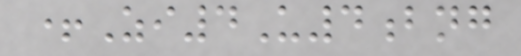+Zi4U4bng
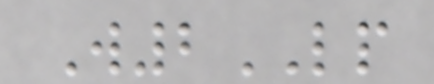W2LP
